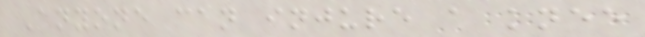Anyone can injure a knee
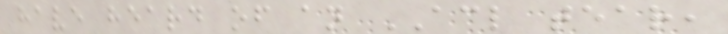have heard of an ACL tear,
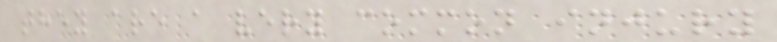they are a very common injury
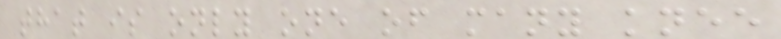that is only one of many knee
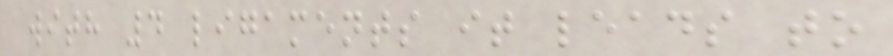with 4 ligaments it leads to
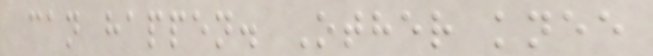can happen. Other knee
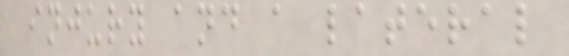injury and a lateral
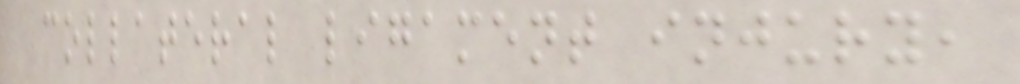collateral ligament injury,
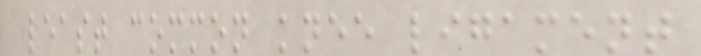least common knee ligament
